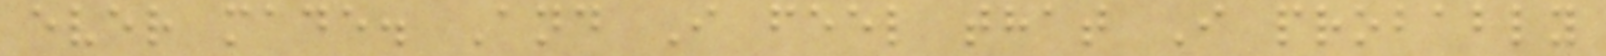ever made. And I feel that I probably
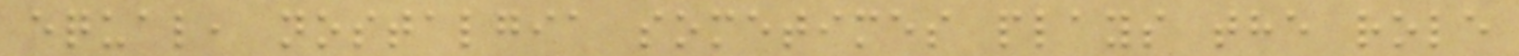equal, nostalgia sometimes plays the role
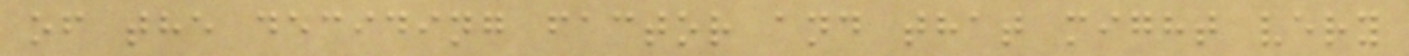of the deciding factor and that might very
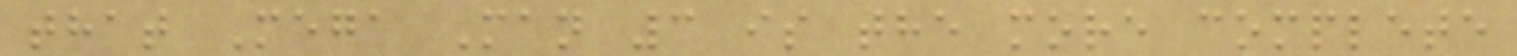that Mega Man 3 is the more complete
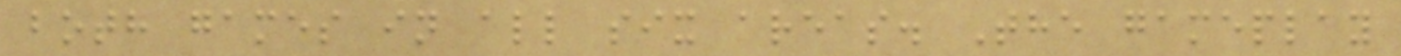both games in all six areas. The gameplay
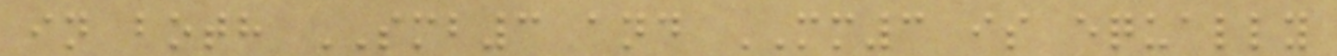in both SMB3 and MM3 is equally
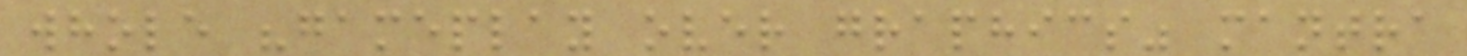whole "gameplay over graphics" mantra
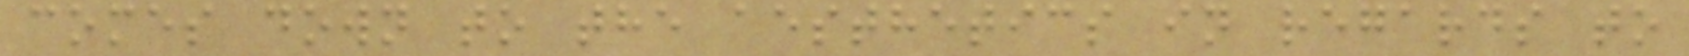comes down to the aesthetics in regards to
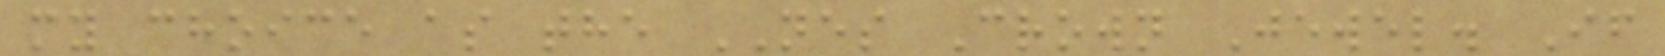my choice as the NES Crown Jewel. If
